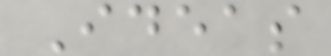Ideas
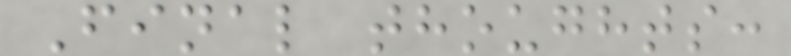Final thoughts:
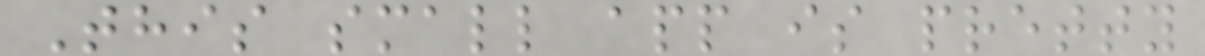This small app is pretty
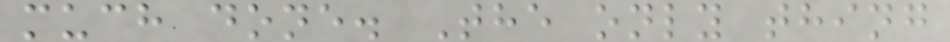much done. The only thing
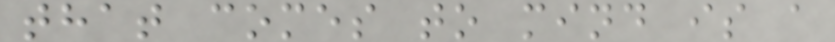that comes to mind is a
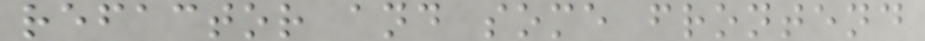refactor and some frontend
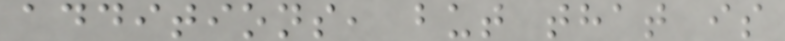additions, but that is
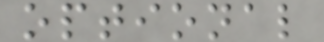optional
